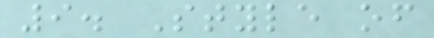9. Style of
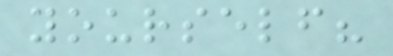yourself?
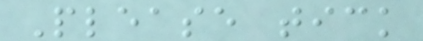Please tick
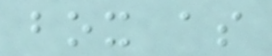box as
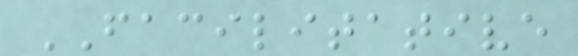FACILITATIVE
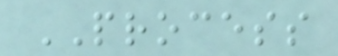PROCESS
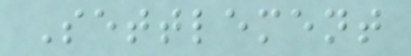Settlement
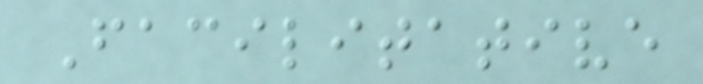Facilitative
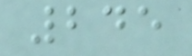245
